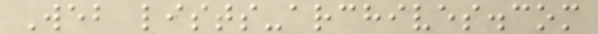Web lists-archives.com
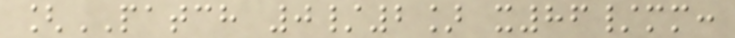[PATCH 0/2] x86/mm:
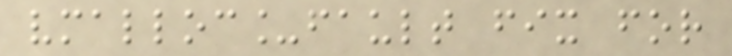vmalloc_fault fix for
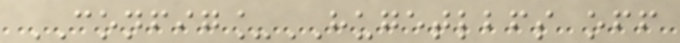CONFIG_HUGETLBFS off
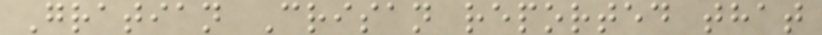Gratian Crisan reported that
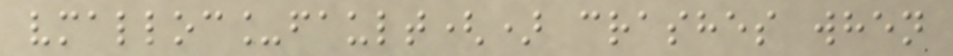vmalloc_fault() crashes when
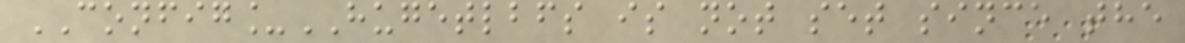CONFIG_HUGETLBFS is not set since the
